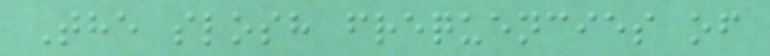The slosh frequencies of
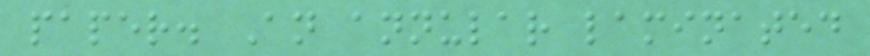paper. An annular laminated
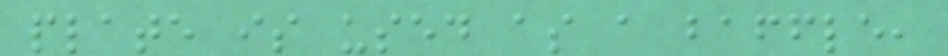plate is used as a baffle,
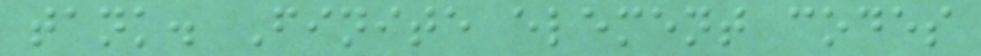tank. Finite element codes
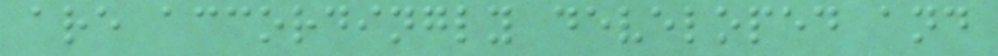are accordingly developed and
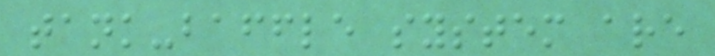tank-baffle system are
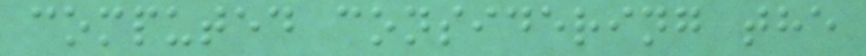computed considering the
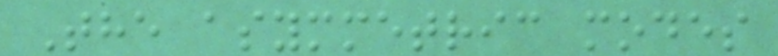The asymmetric modes
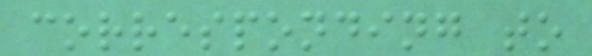corresponding to
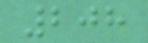208
